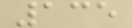135
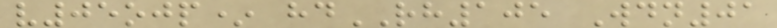v05ojp* hdRH105 Wdn01
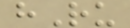hRu
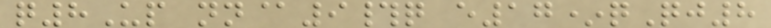q8Up nn@9#q e17*qQj8
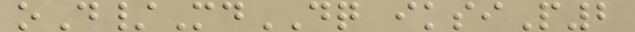oD/MdDQ iksiP2
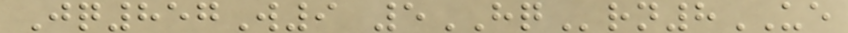Jq857W9 5HQrn8UE
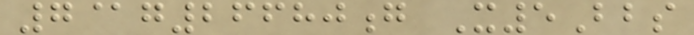7@g26680g X5Bbs
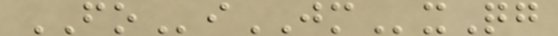FOiJMxQg
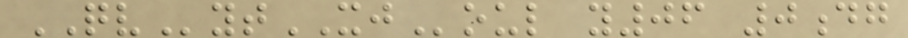QVytXJoul y06 0dg
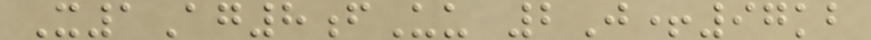X1Ag8fUu 2J+97kb
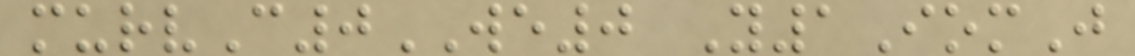murvC0WE0 Y1IomJ
